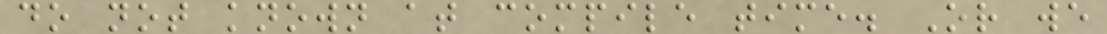do not known at compile time. Or we
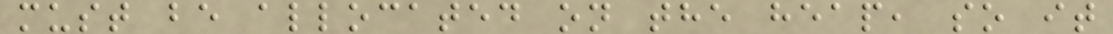must be allocated on the heap, so it
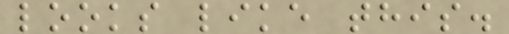looks like this.
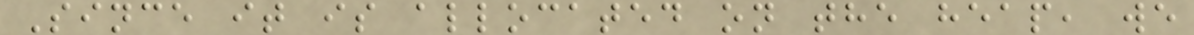Since it is allocated on the heap, we
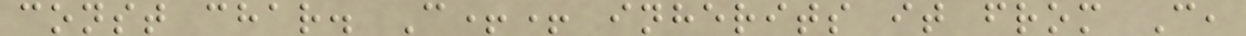const char. C++ inherits it from C,
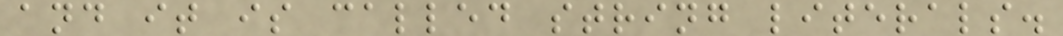and it is called string literals.
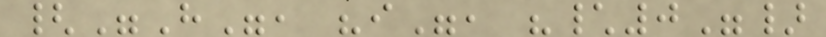{"H", "i", "\0"}
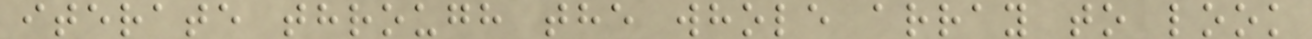iterate through the whole array to look
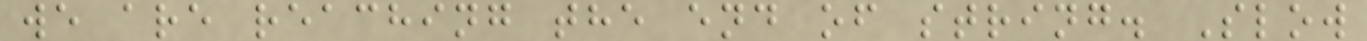we are reaching the end of string. Slow
